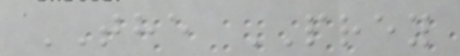THE PREY
